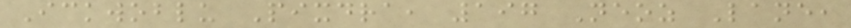Ickwoblu Pixdra, 197 Neoz Lane,
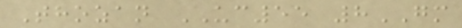Thozan UC55 8GM
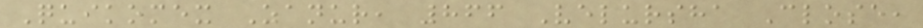Quikomex Zanur, 866 Velursha Close,
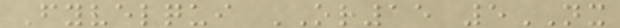Fyvelqui OR15 5NX
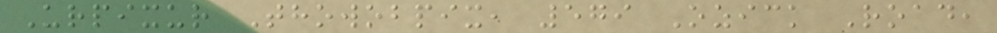Urpixur Thowobpix, 579 Ozick Road,
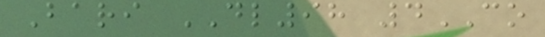Bari DL98 4CO
